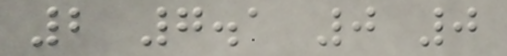2 7.1 0 0
